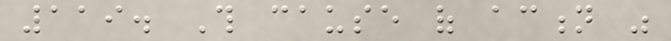119. This cause of action was
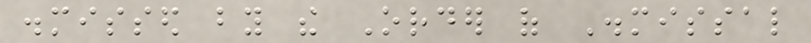dismissed by the Order of Dismissal
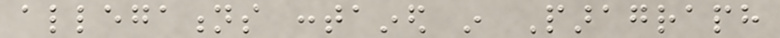allegations contained in Paragraph
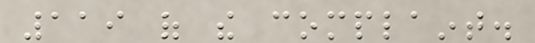119 of the complaint.
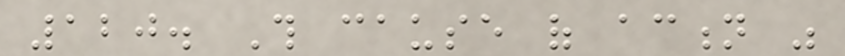120. This cause of action was
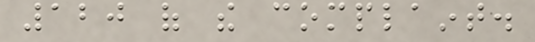120 of the complaint.
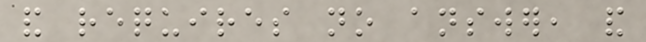and requires no answer, and
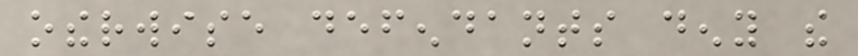otherwise defendants deny the
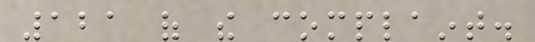121 of the complaint.
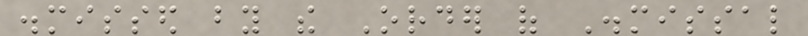dismissed by the Order of Dismissal
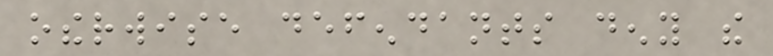otherwise defendants deny the
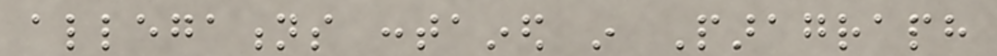allegations contained in Paragraph
